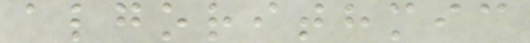algorithmic
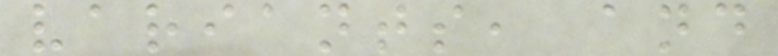variants, and
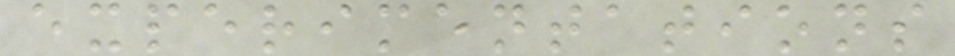experimentations
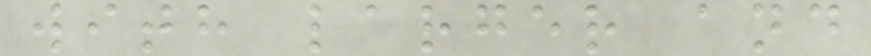with larger and
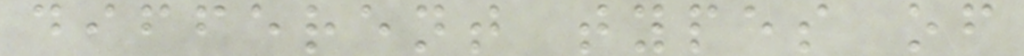different types of
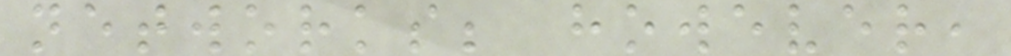networks; however,
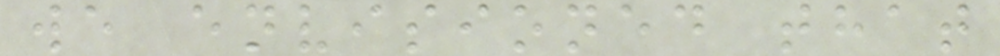we envisioned that
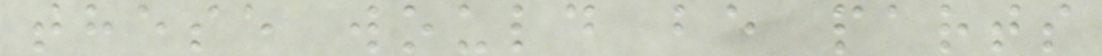these would be parts
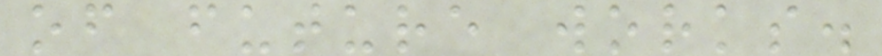of future works.
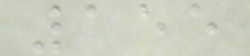155
